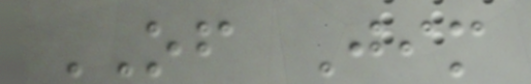OF Jim
